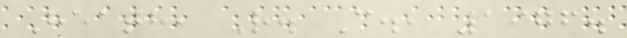Heath, R. C., 1976.
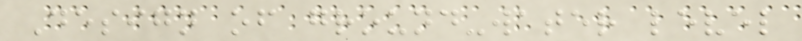Design of ground-water level
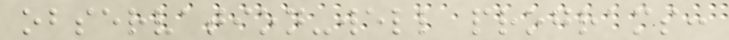observation-well programs:
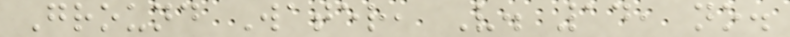Ground Water, V. 14, no.
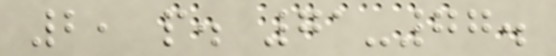2, p. 71-77.
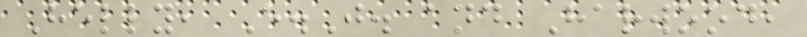Helly, E.J. and Harwood,
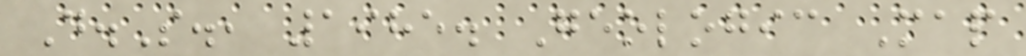D.S., 1985. Geologic Map
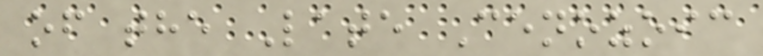of the Late Cenozoic
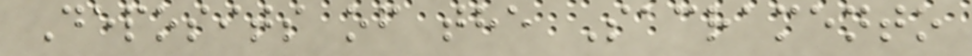Deposits of the Sacramento
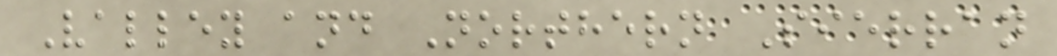Valley and Northern Sierran
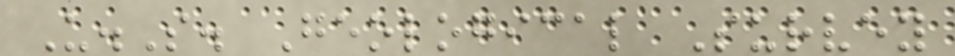U.S. Geological Survey
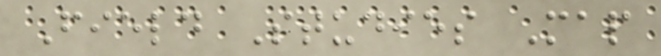Field Studies Map
